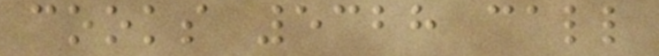cooks 5328 call
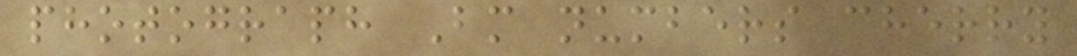photograph Bm numbers cherry
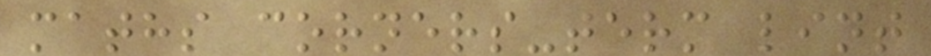maths corners-term lint
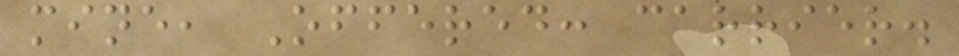mine, Offered: carrier.
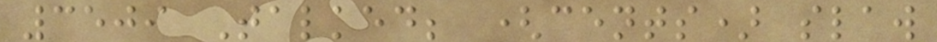3509 Talked; (cents) slaw
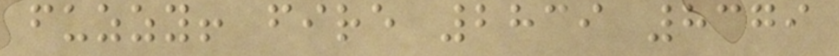fuzzy! fire 2839 8379
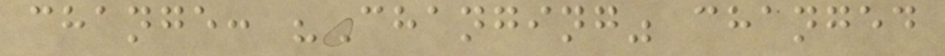change: "Changing" changed
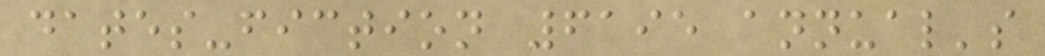dates-fiction 6195 annual's
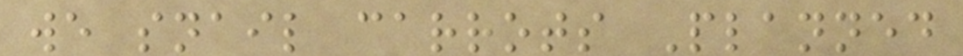we snail carrots Planned
